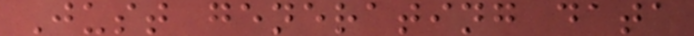Just generating data
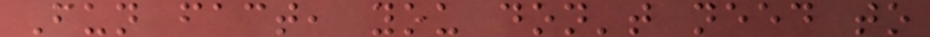Fun fact, you don't need to
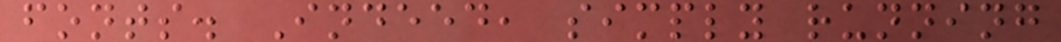fonts. Indeed, simply running
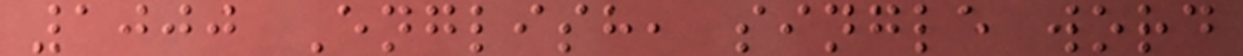1000 English, single word
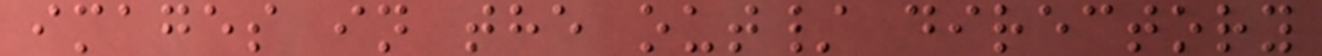images in the out/ directory
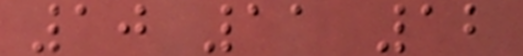10 11 12
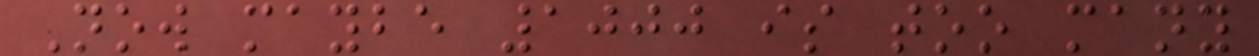Now maybe 1000 is too many
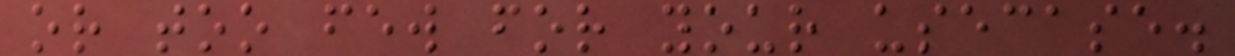or too few for your usecase.
